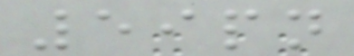59pn
